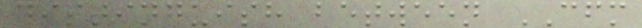distinguish between CFM
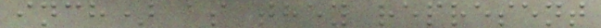inch) as they represent
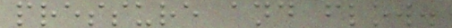pressure and flow.
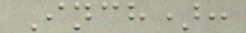Inch):
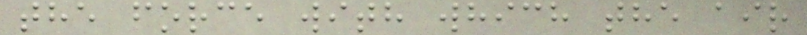the force with which the air
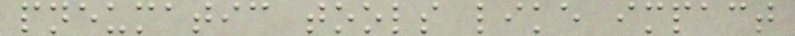pneumatic tools like impact
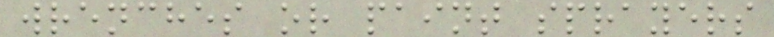wrenches or paint sprayers
